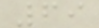69
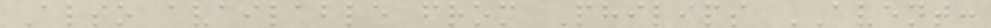Also available from Philips AVENT:
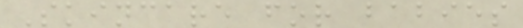Skincare for babies
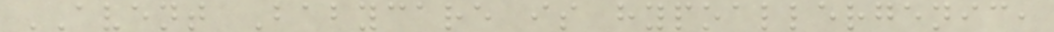AVENT Babycare is hypoallergenic,
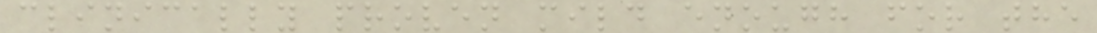clinically proven mild enough for the
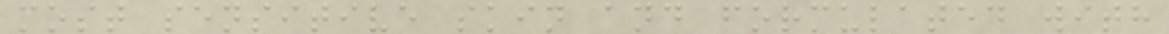most sensitive skin and formulated with
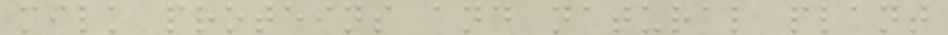milk proteins and natural plant
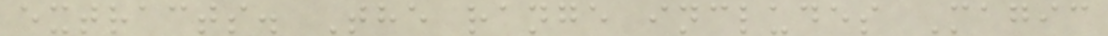extracts. The range includes Magic
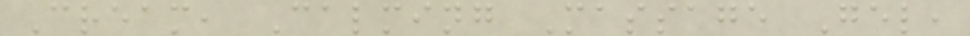Cream, Calming Massage Gel,
